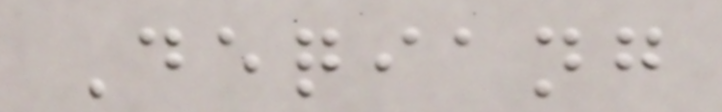Deqiang
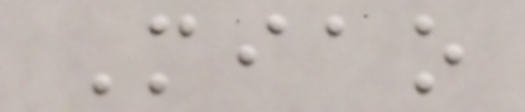Miao
